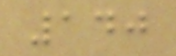140
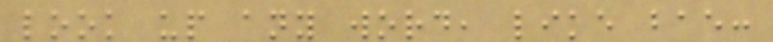look up any word, like bae:
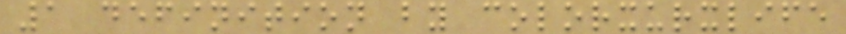1 definition by colorxurxlife
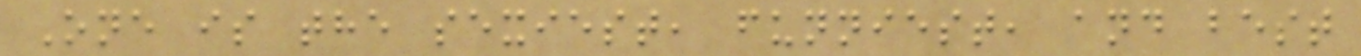One is the sexiest, funniest, and best
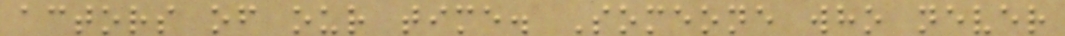actors of our time. Someone who never
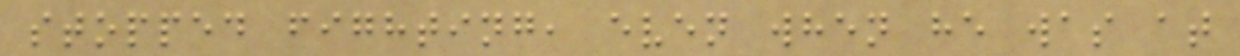stopped fighting, even when he was at
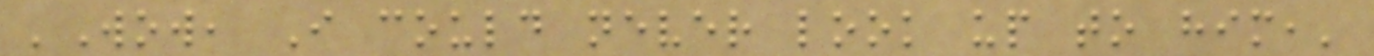'Wow, I could never look up to him,'
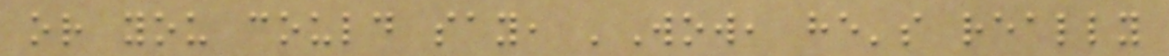or you could say, 'Wow, he's really
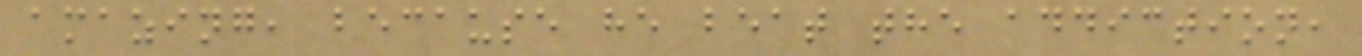amazing, because he beat the addiction,
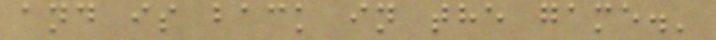and is back in the game.'
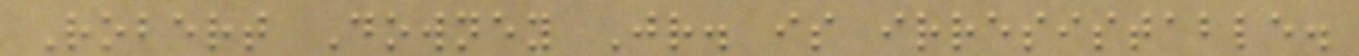Robert Downey Jr. is irresistable.
